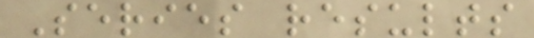Series results
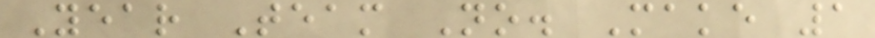Year Team No. Make 1
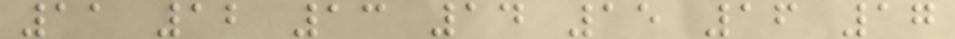11 12 13 14 15 16 17
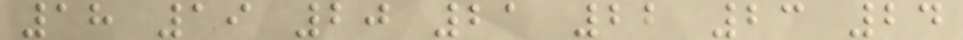18 19 20 21 22 23 24
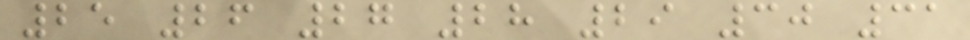25 26 27 28 29 30 31
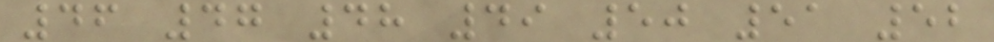46 47 48 49 50 51 52
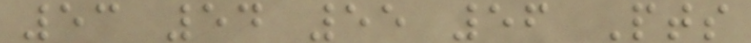53 54 55 56 Pts
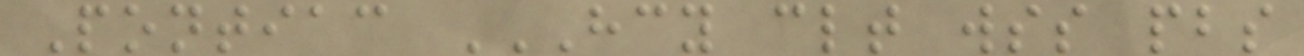Pontiac HCY CLT WSS PBS
